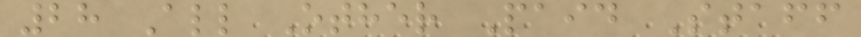28 All Other Paid Staff
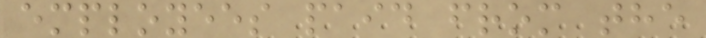employees paid from the
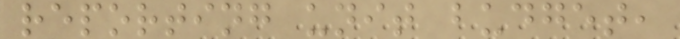reporting unit budget,
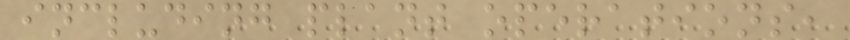including plant operations,
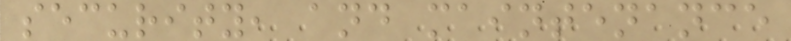security, and maintenance
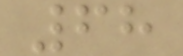68
